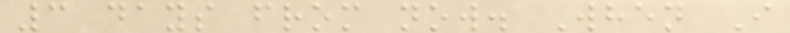3 days from now. When I
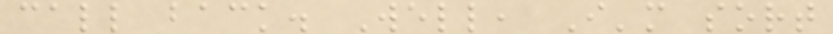call back. Well, I'm sort
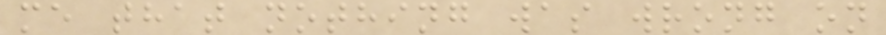me that nothing was wrong on
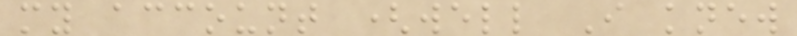my account (well I knew
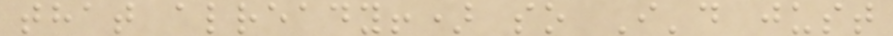that already!) so I'd just
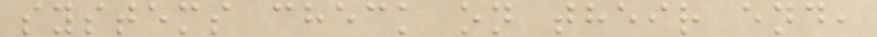systems check on their end,
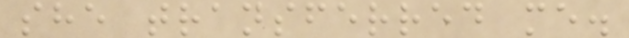she transferred me.
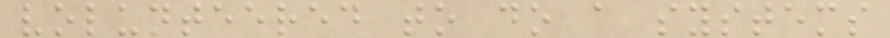volunteered to do a systems
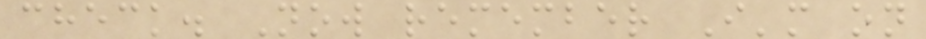check. Now remember I'm on
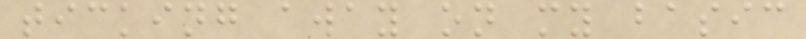ticking away on my basic
